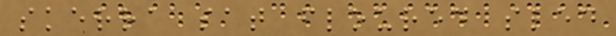skerra sat floured sled
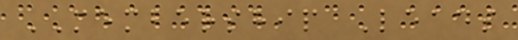MEMBERSHIP Leads
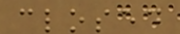closed
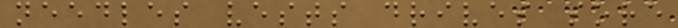needles vests drives sore
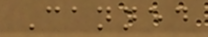Canned
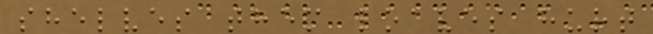shelves them loaves hurt
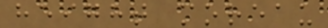height moreau
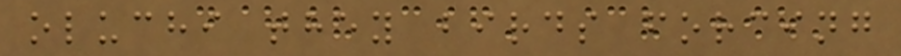oluchi they birds forcing
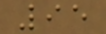95
